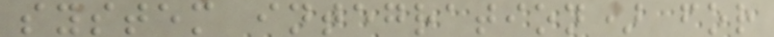system integration) for
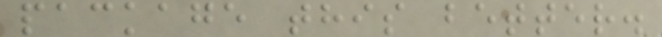package this better.
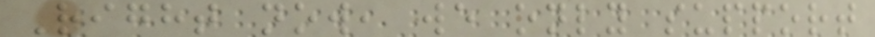Right now, we only support
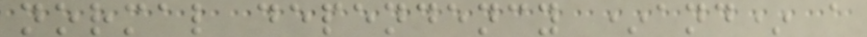normal dependency *and* a
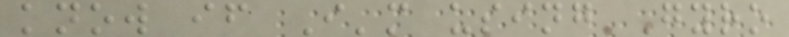know if I'm using Gyro
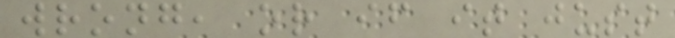wrong, or if it just
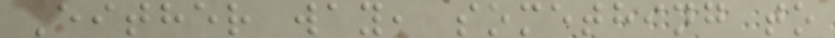Either way, something to
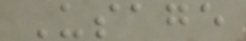Usage
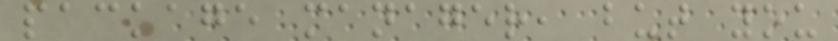package manager, but you
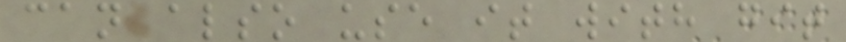can also use it with git
